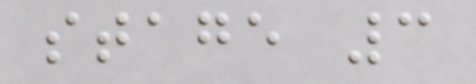stage 3
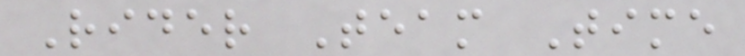Rider Team Time
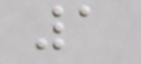1
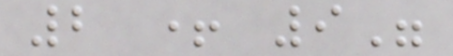2 + 9"
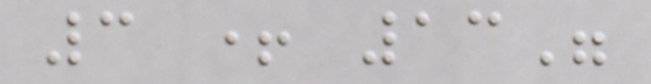3 + 13"
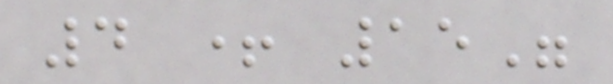4 + 15"
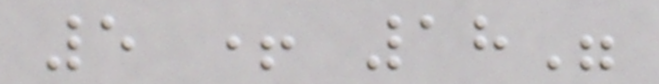5 + 18"
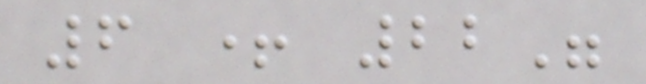6 + 22"
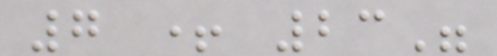7 + 23"
